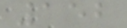152
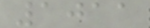1011
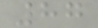87
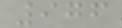976
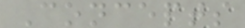Concepts
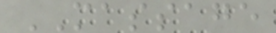MASSAGE
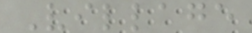Village
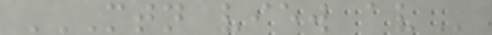MTN VIEW AV
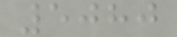5080
